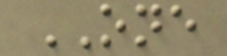ONE
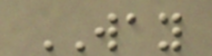WAY
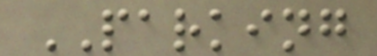PARKING
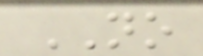NO
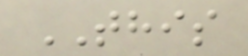THIS
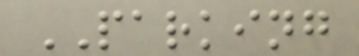PARKING
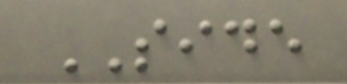SIDE
